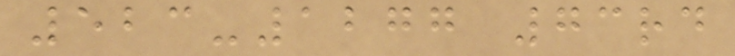523-1277 73rd
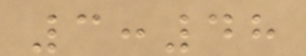3:48
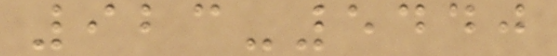923-5440
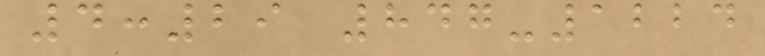4:29 847-1224
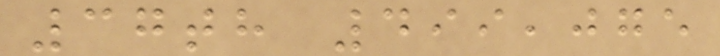37th 499,075
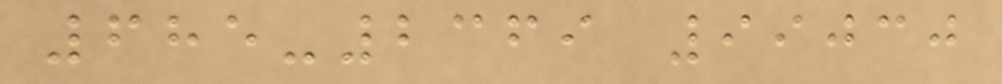685-2369 99030
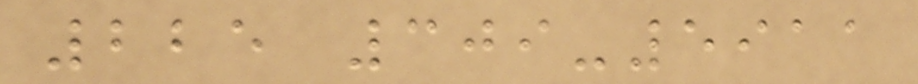225 309-5911
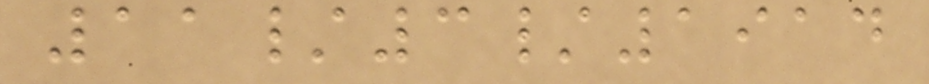11/3/1914
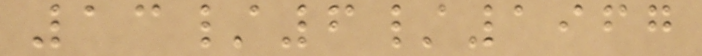13/6/1967
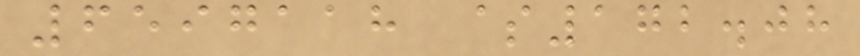6597118 $172.08
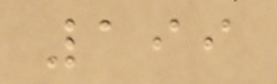199
